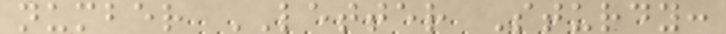number LETTER Sturdy:
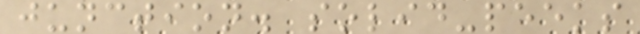junction. solid-peeks
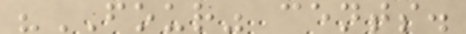"FOUR" cents.
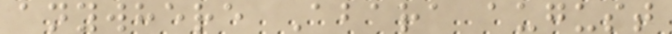anywhere Abara august
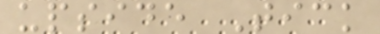upside Tick
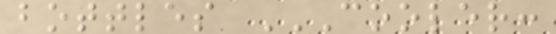bottles COOLER:
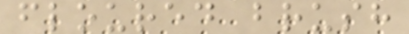floured brush
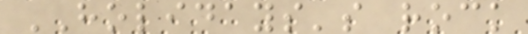HOLIDAYS's rock
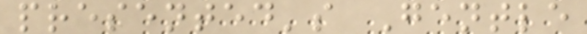presented's Gentle
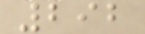292
